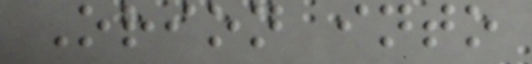Orion into
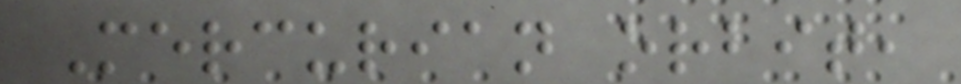Mercurian orbit,
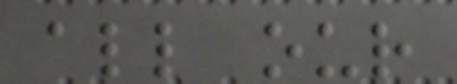all our
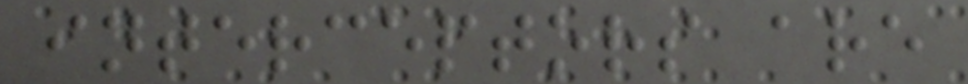interceptors are
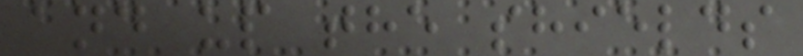and up the shields
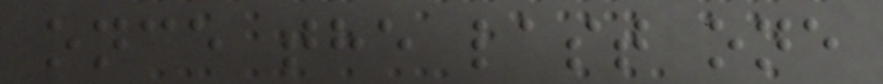once the last one
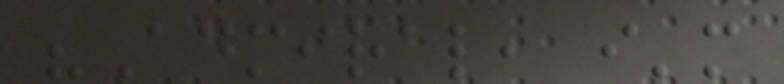"Admiral, i'm
